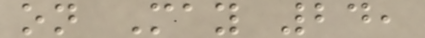on May 24,
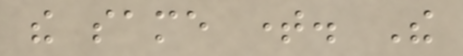the same time. The
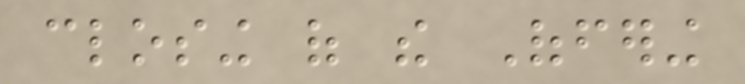closing of the Offering
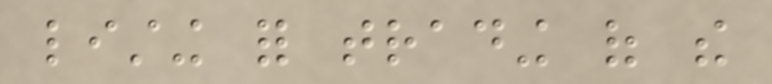listing for trading of the
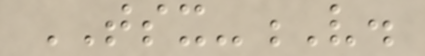TSX-V.
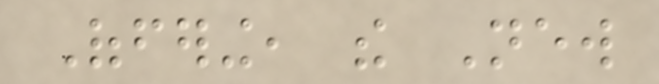Offering, the New
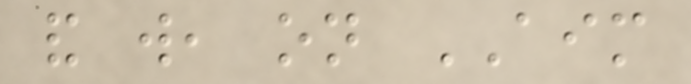and will, on AIM
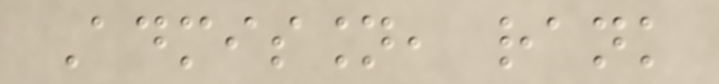Admission, rank
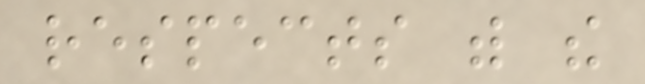respects with the
